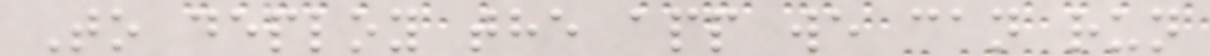To deploy the app we can run
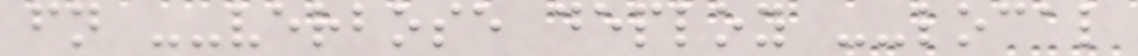fn --verbose deploy --local
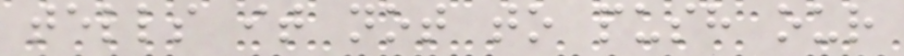tells it not to push our
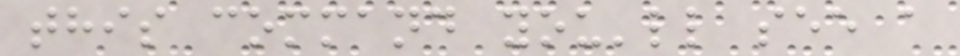this command you'll see a
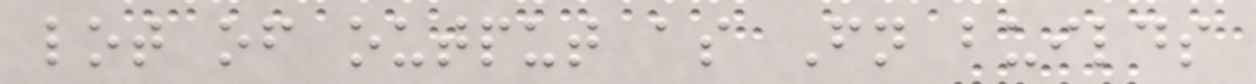lot of output as Fn builds
